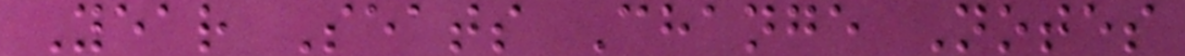Year Seats Change Notes
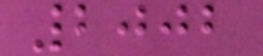2002
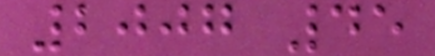2007 45
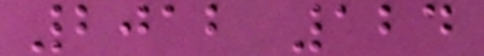2012 124
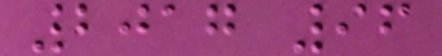2017 96
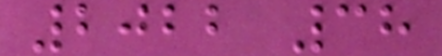2022 38
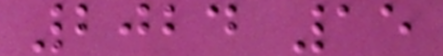2024 15
